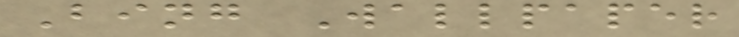Bing Wallpaper
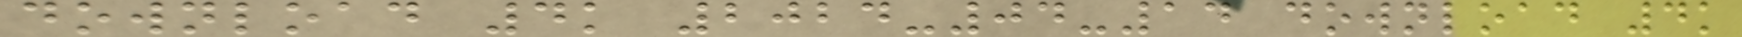download 4k 2024-04-14 download 4k
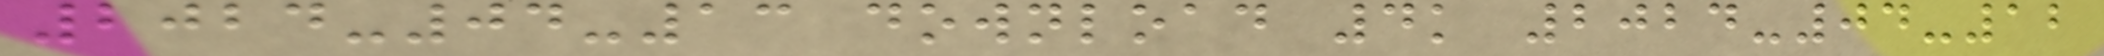2024-04-13 download 4k 2024-04-12
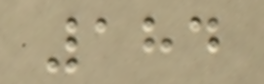184
